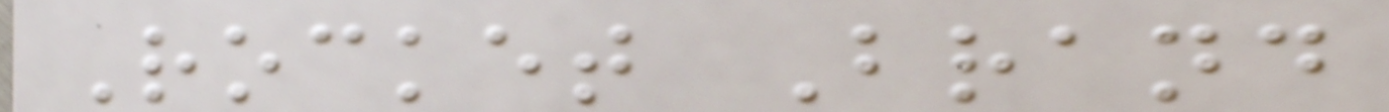Rocket Brand
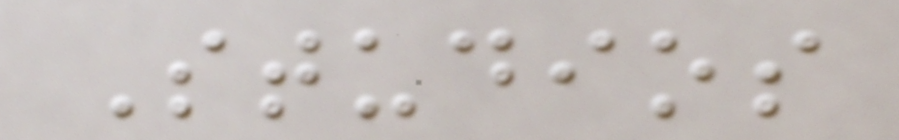Studios
